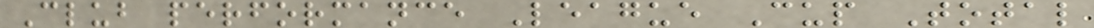Club performance League Cup Total
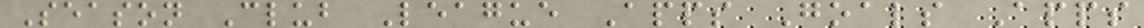Season Club League Apps Goals Apps
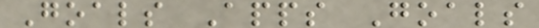Goals Apps Goals
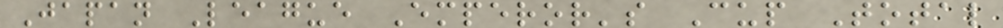Japan League Emperor's Cup Total
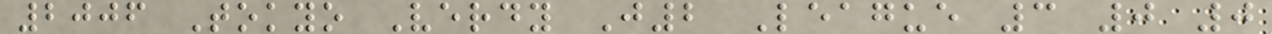2006 Tokyo Verdy J2 League 3 0 0
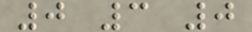0 3 0
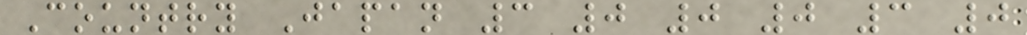Country Japan 3 0 0 0 3 0
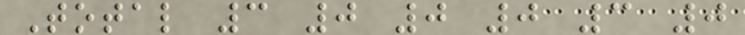Total 3 0 0 0 3 0
